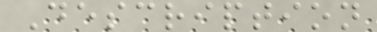Description
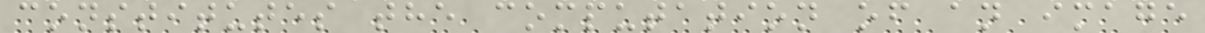constitutes the computation of an image
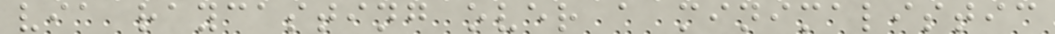via raycasting over a minimalistic
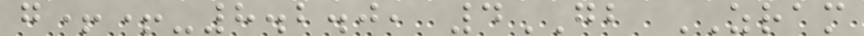g++-8.2.0, 4GB ZRAM
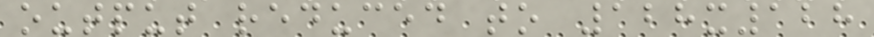output reduced to 128x128
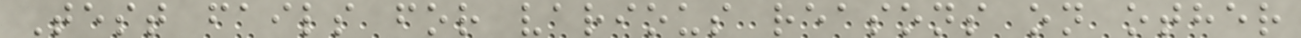Test fails for various reasons on other
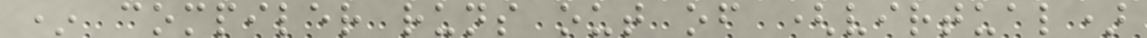* compiler runs out of (virtual)
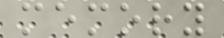memory
